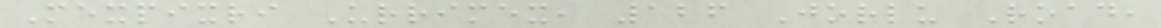Mexpixri Urrimex, 126 Jorlu Road,
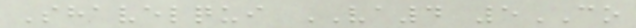Shavelqui VA4 5CO
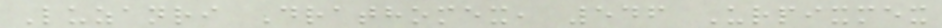Luzanri Drathomex, 546 Urpixmex
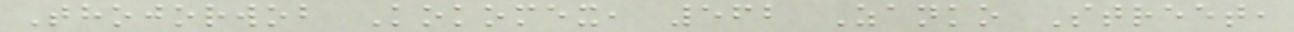Thojorwob Kokomex, 562 Zanko Street,
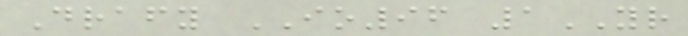Drafy IO96 1YR
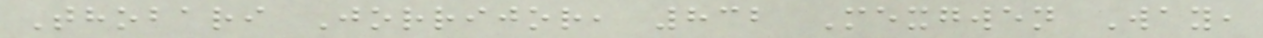Thobari Jorrijor, 832 Mexgwen Way,
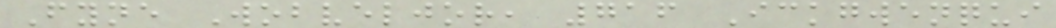Fyne Wobveljor, 716 Ickgwenqui
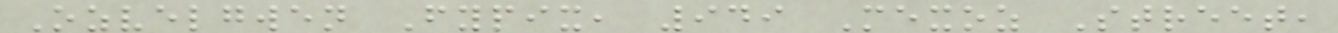Ozvelgwen Fypix, 949 Mexoz Street,
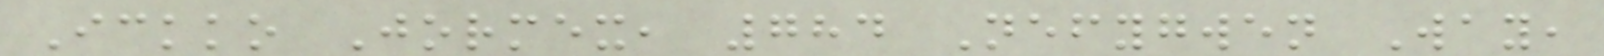Ickko Jormex, 784 Nefygwen Way,
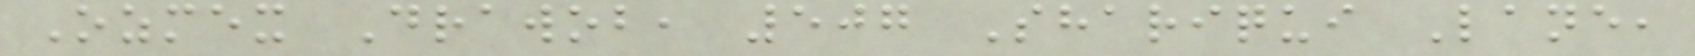Ozmex Drawob, 507 Shariqui Lane,
